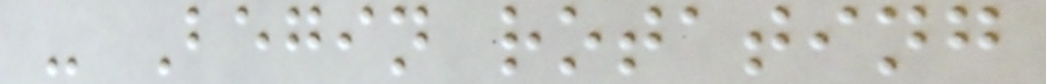- Begin rotating
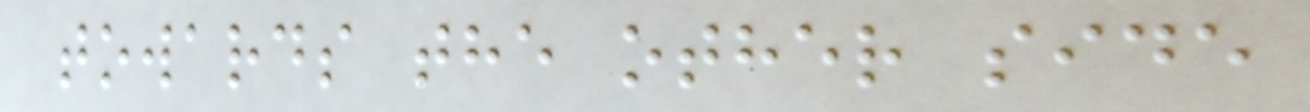towards the other side
